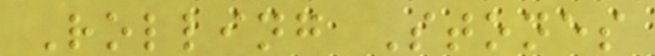Rolling Stones
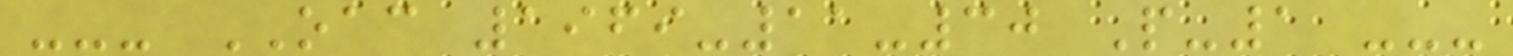--- OAC 1969-11-30 P-1 ---
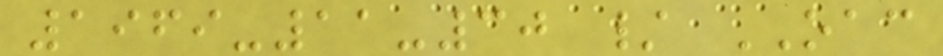1969-11-30 / OAC
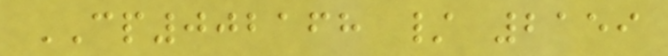CP002168 / 2159
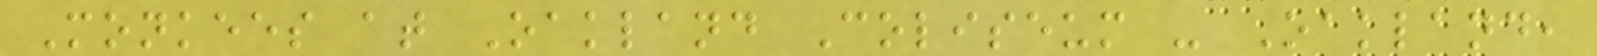Monkees at Oakland Coliseum - Oakland,
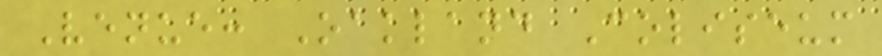Venue: Oakland Coliseum
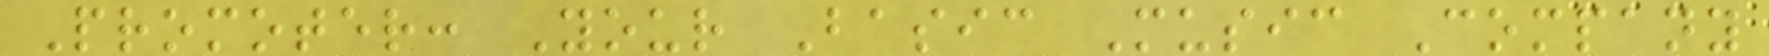Promoter: Your Basic Music Company
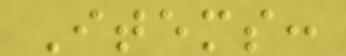Items:
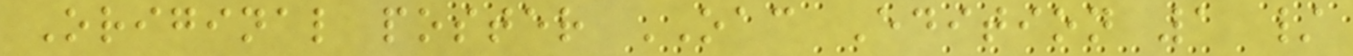Original poster OAC Edition 1 /
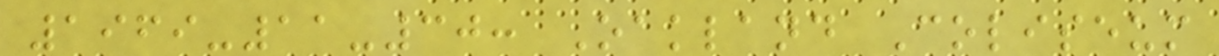1969-11-30: Oakland Coliseum
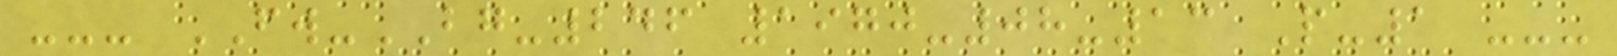--- FW-BG-246 1970-08-13 P-1 ---
